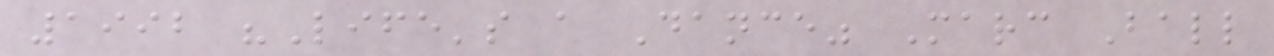1992 "Life's a Dance" Marc Ball
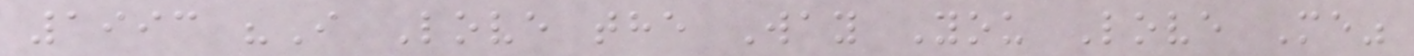1993 "I Love the Way You Love Me"
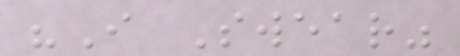"I Swear"
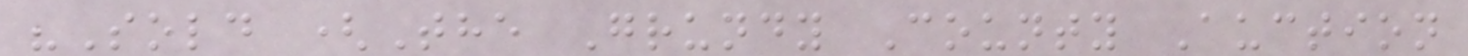"Sold (The Grundy County Auction
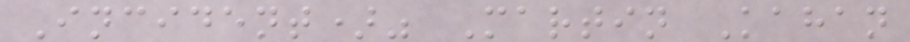Incident)" Martin Kahan
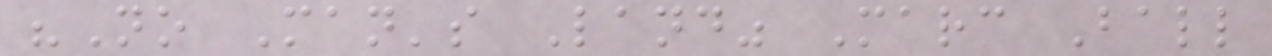"No Man's Land" Marc Ball
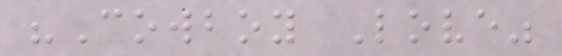"Cowboy Love"
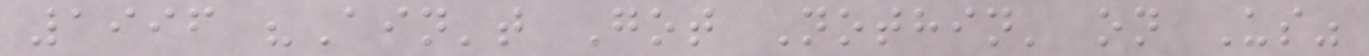1996 "Ain't Got Nothin' on Us"
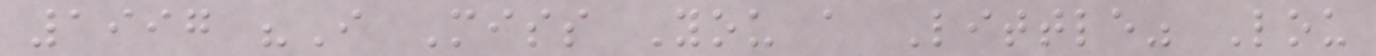1997 "I Miss You a Little" Lou
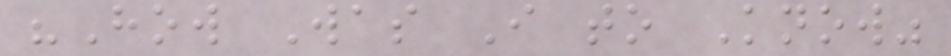"How Was I to Know"
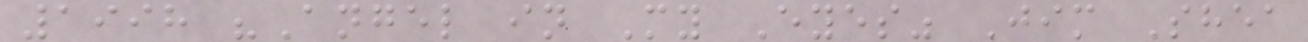1998 "Angel in My Eyes" Jim Shea
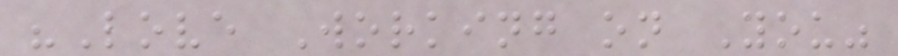"Love Working on You"
